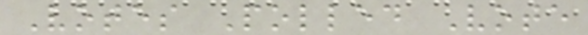Votes Polled Vote
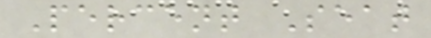Percent Seat
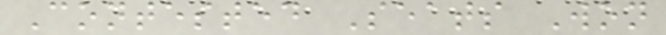Contested Seats Won
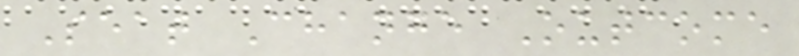Seat Change Outcome
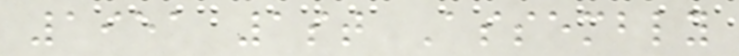1951 1st Assembly
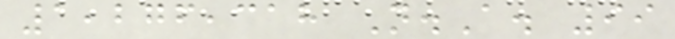1,276,318 N.A. 99
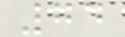74
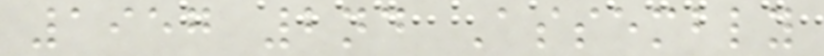1957 2nd Assembly
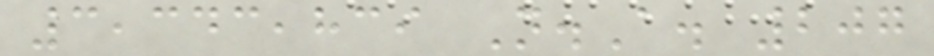3,343,839 N.A. 207
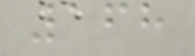168
